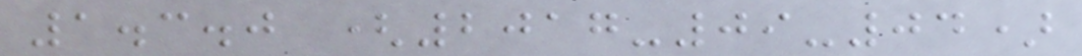1.3.0 (2017-09-04)
